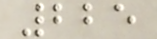225
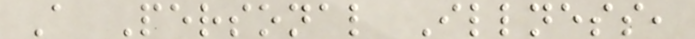A Personal Illness,
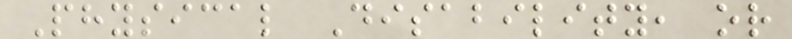Physical Disability, or
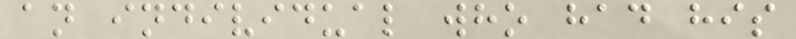an individual who had his
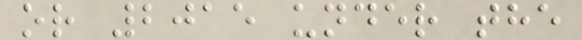or 2015 under the
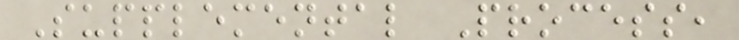Supplemental Process,
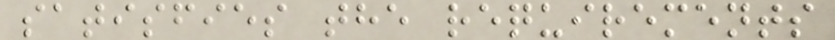satisfies the requirements
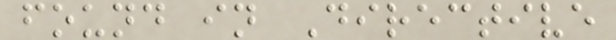found in Directive
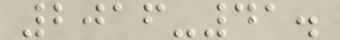2016-41.
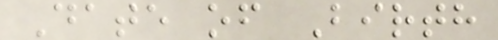Date of Birth
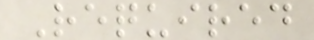Required
